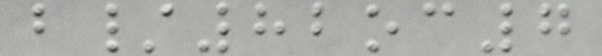b/82oc7
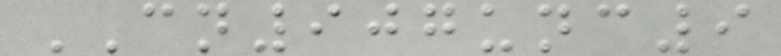CN907unc9
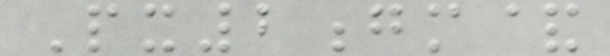Px2gm&
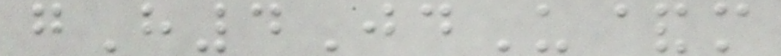gH4JdU&m
